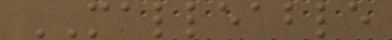MALLEABLE
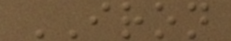IRON
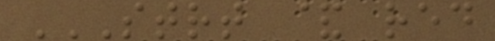STRT & RED
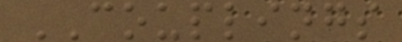COUPLINGS
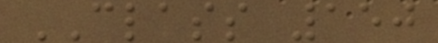CLASS 150
